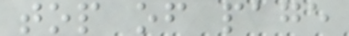top of page
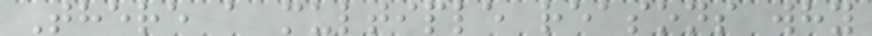There a multiple reasons why
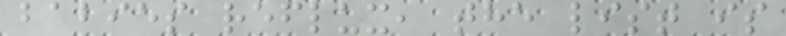babies reflux, the list is
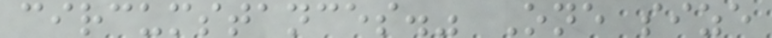circumstances." One size
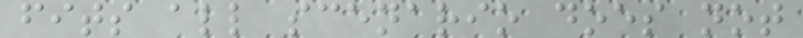fits all scenario does not
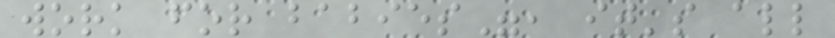work for babies", it's all
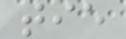tie
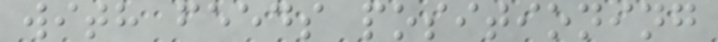with feeds positioning
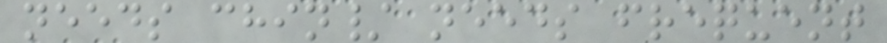needs chin/ needs frequent
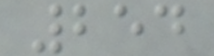254
